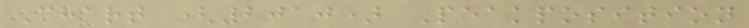Chart (2010) Peakposition
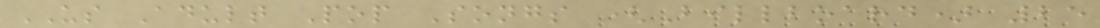US Adult Pop Songs (Billboard) 25
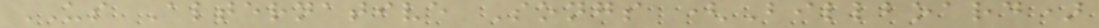US Alternative Songs (Billboard)
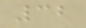32
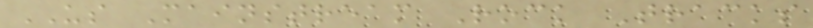US Mainstream Rock Tracks
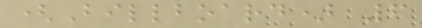(Billboard) 6
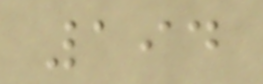194
